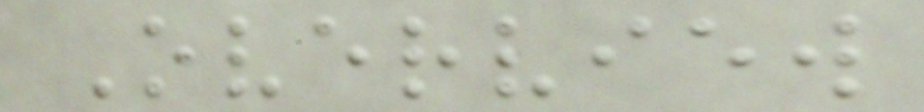Overview
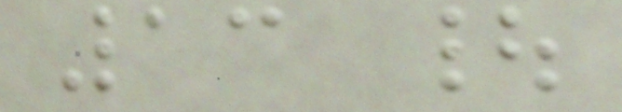13 |
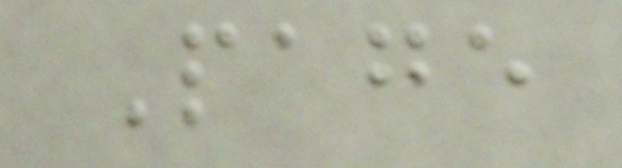Page
